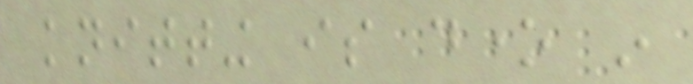knitting is done in
